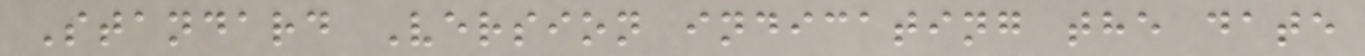Standard Version indicating the date
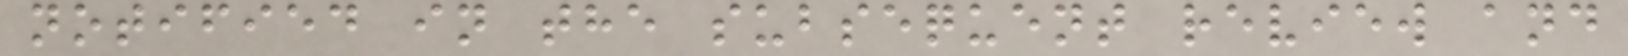notified in the subsequent review and
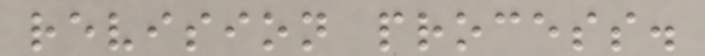revision process.
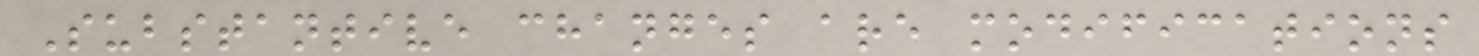Substantive changes are modifications
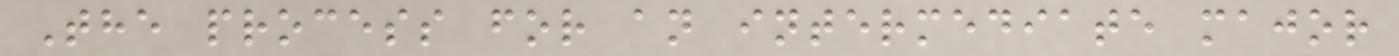The process for an intermediate major
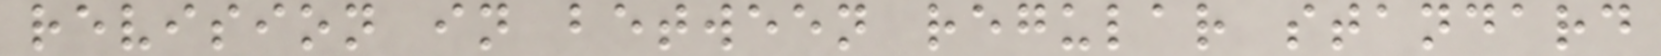revision in between regular standard
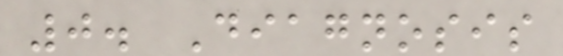0. Diagnosis
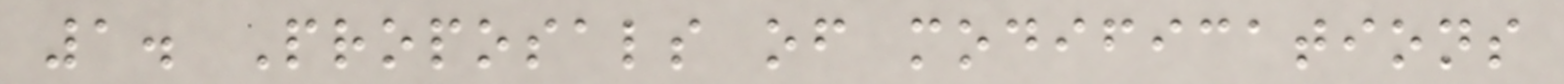1. Proposals of modifications
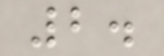2.
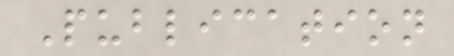Publication
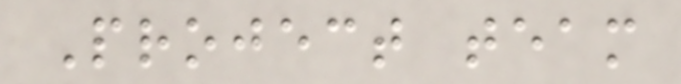Project team
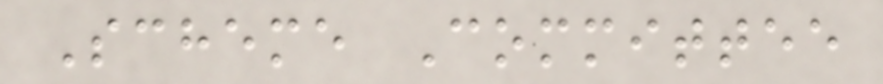Scheme Committee
